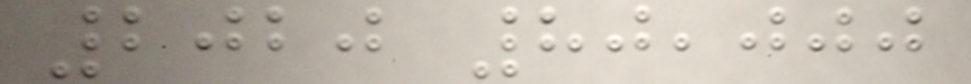2020 80,000
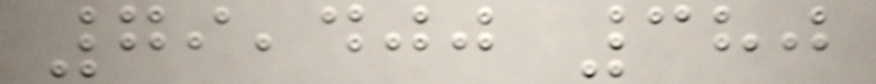79,400 380
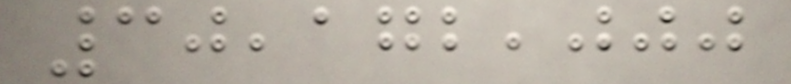30,172,000
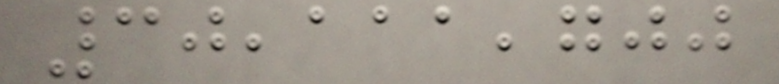30,111,700
